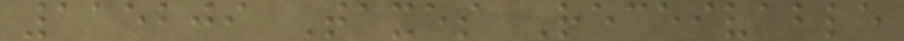115209 Taxes Receivable
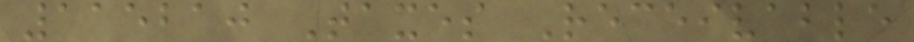115210 Taxes Receivable
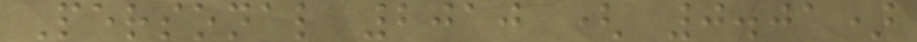Personal 2010 ( 0.01)
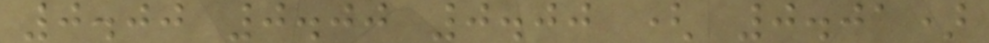0.00 0.00 0.00 ( 0.01)
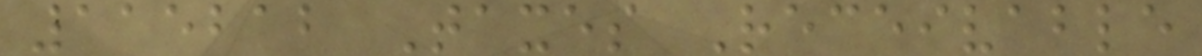115212 Taxes Receivable
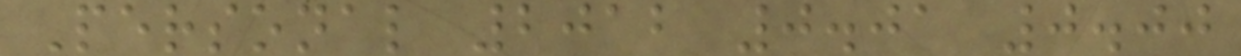Personal 2012 0.01 0.00
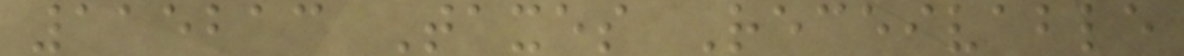115213 Taxes Receivable
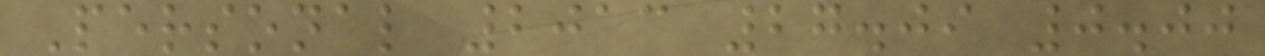Personal 2013 27.09 0.00
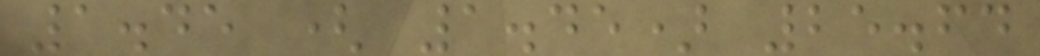1.45 ( 1.45) 25.64
